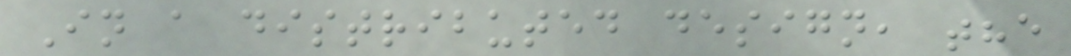In a distributed design, the
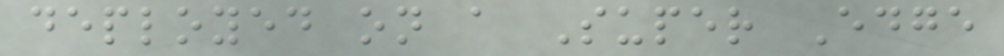deployed on a Super Edge
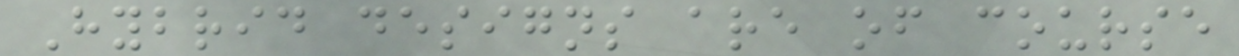Hybrid designs are of course
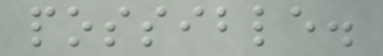possible.
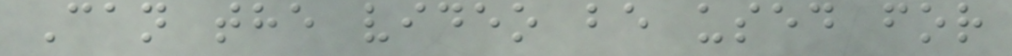Can the video be used for
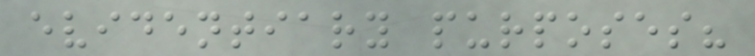evidentiary purposes?
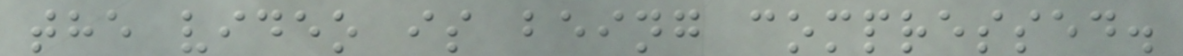the video is being compressed.
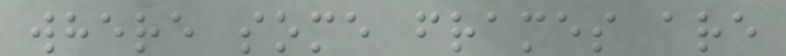where some frames are
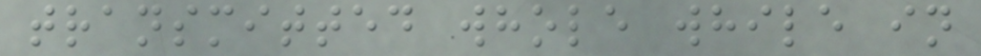transmitted whole while in
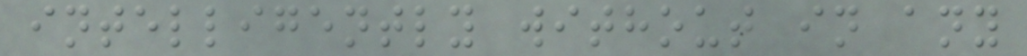intelligently without in any
